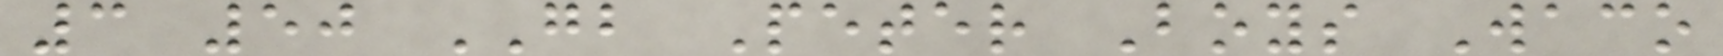3 50 GB Peter Boys Waco
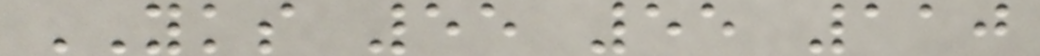YKS 55 55 110
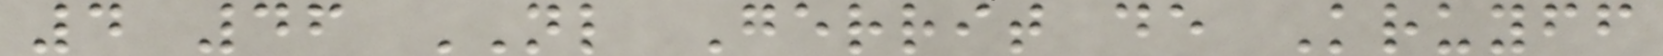4 46 NL Gerrit de Kruyff
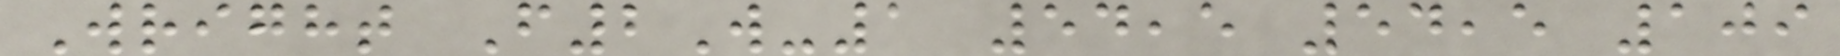Wright F2W-1 54,5 54,5 109
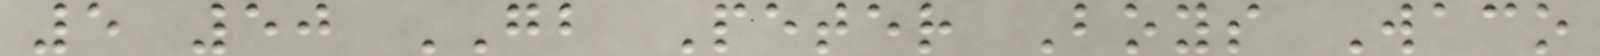5 50 GB Peter Boys Waco
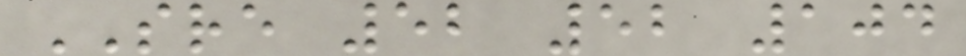SRE 52 52 104
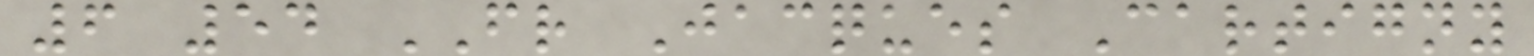6 54 FR Jacques Cartigny
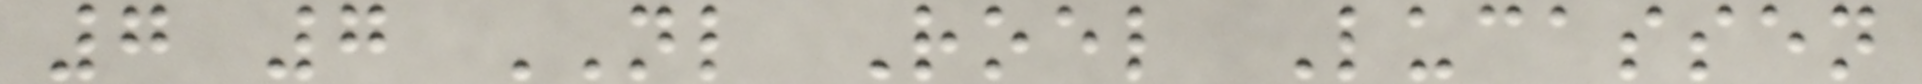7 7 NL Roel Lucassen
